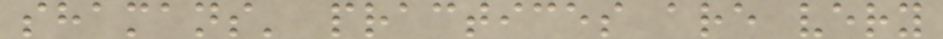shamans' practices are very
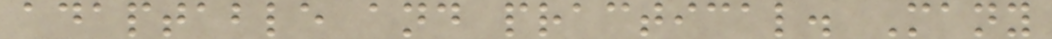adaptable and practical. Many
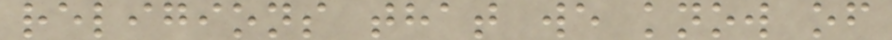religions that we know of
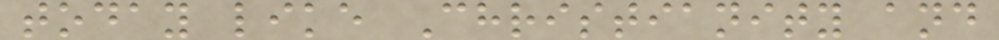today like Christianity and
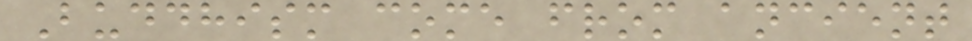Buddhism come from ancient
